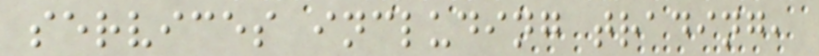services including trading,
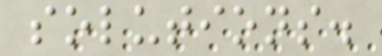solutions.
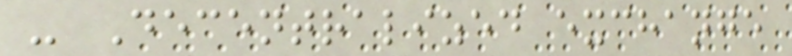- Decentralized exchange
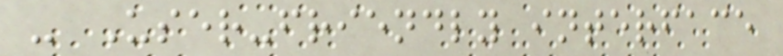- User-friendly interface
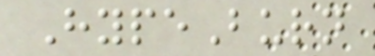HypeBurn
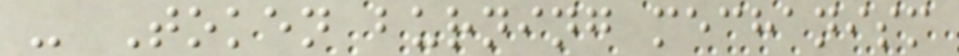- Token burning mechanism
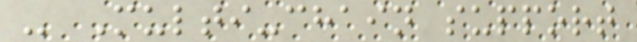- Multi-chain support
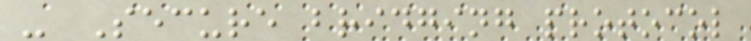- Secure bridging protocol
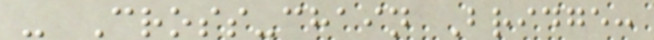- Cross-chain Bridge:
